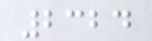2324
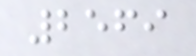2569
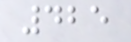425
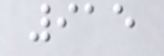915
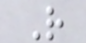R
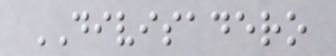DIVISADERO
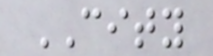CITY
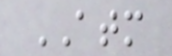ATM
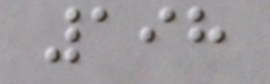198
